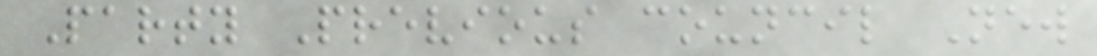Party Previous council New
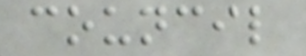council
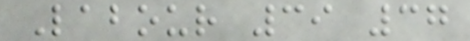Labour 39 37
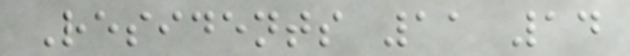Residents 11 14
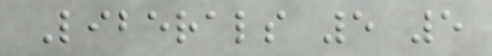Liberals 5 5
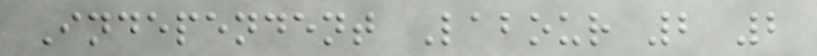Independent Labour 2 2
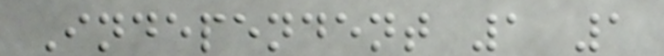Independent 1 1
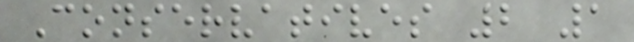Conservatives 2 1
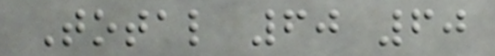Total 60 60
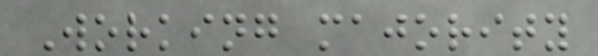Working majority
